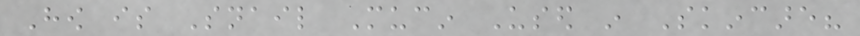How is Snail Mucin Used in Skincare?
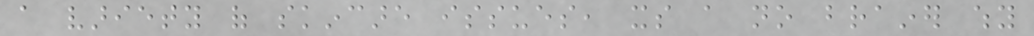a variety of skincare issues, its a no brainer why
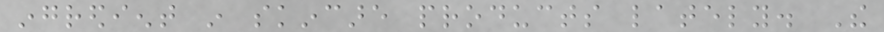ingredient in skincare products lately. The
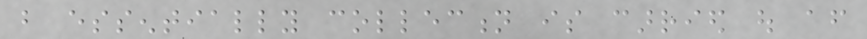but essentially collection is carried out after
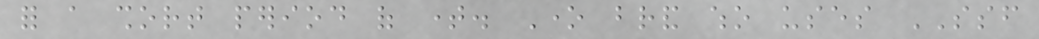for a short period of time. One brand who uses SSF
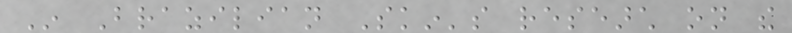In Brazilian Skin's research on the
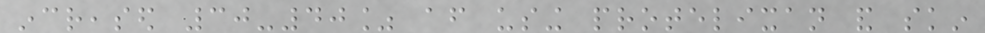increased 30-40% after using protelixan and skin
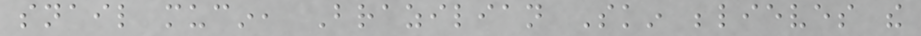snail mucin, Brazilian Skin believes the
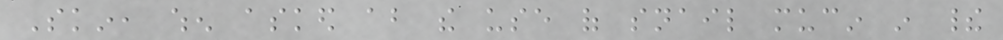Skin, when asked about the use of snail mucin in their
